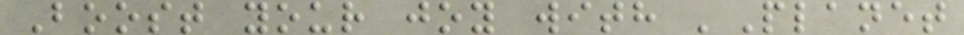Boost your joy with 'Planet
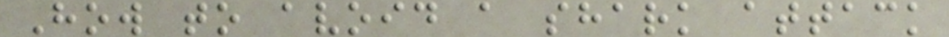How to avoid a shark attack
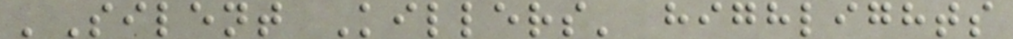'Silent Killers' highlights
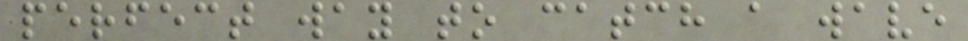perfect way to catch a wave
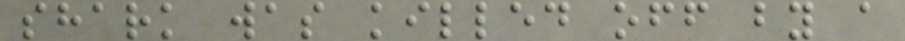shark was killed off by a
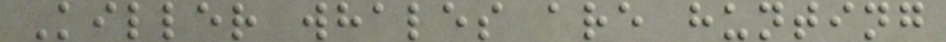Killer whales are hunting
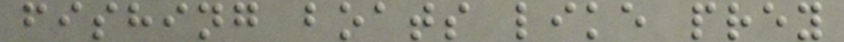fishing boats like prey
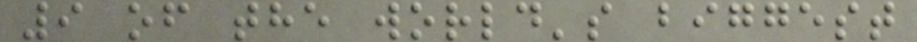9 of the world's biggest
